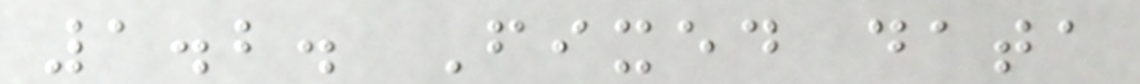1.2. Fixed data
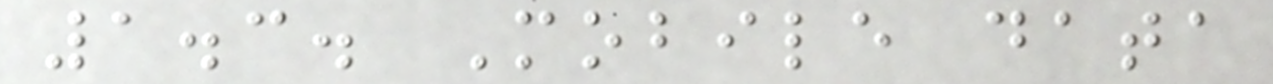1.3. Mobile data
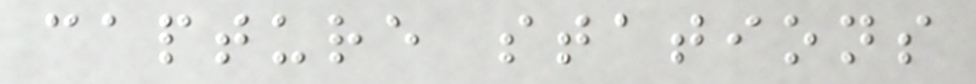capture stations
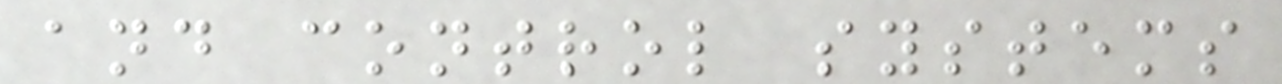and control systems
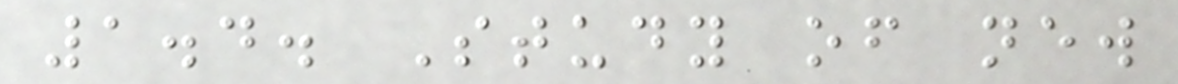1.4. Study of new
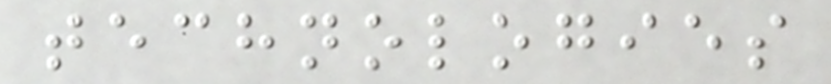technologies
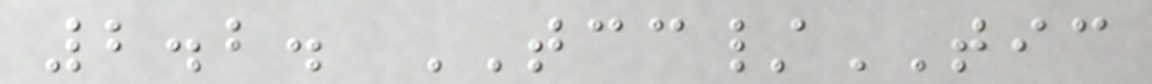2.2. TCC/TIC
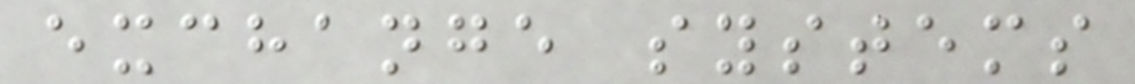exchange systems
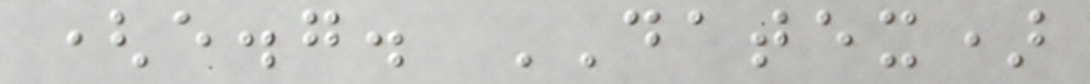(e.g. DATEX)
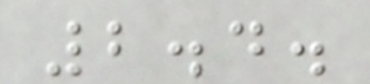2.4.
